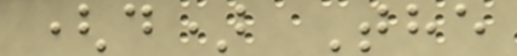(d) The
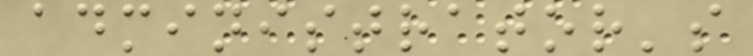administrator's
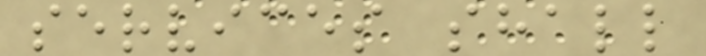services shall
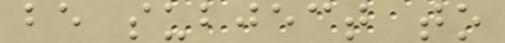be subject to
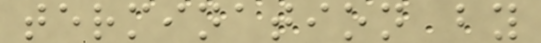termination by
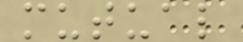mutual
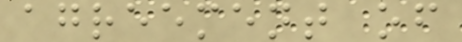agreement of
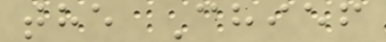the Chief
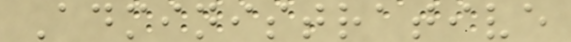Administrative
